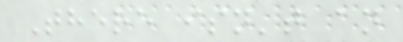There isn't an
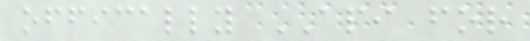offically API for
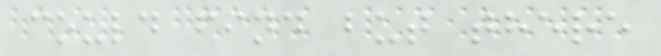could find but there
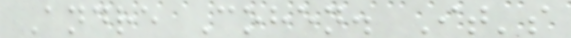Andre Cohen. It's
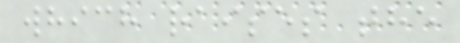which raises the
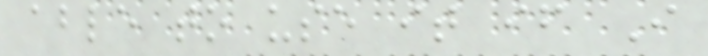able to use it if I
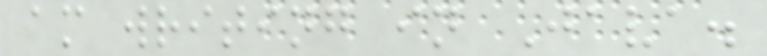am writing in Java.
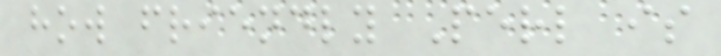how friendly Perl is
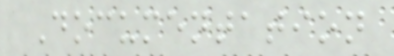Documentation
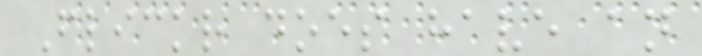Flickr does have an
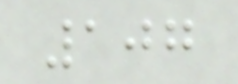107
